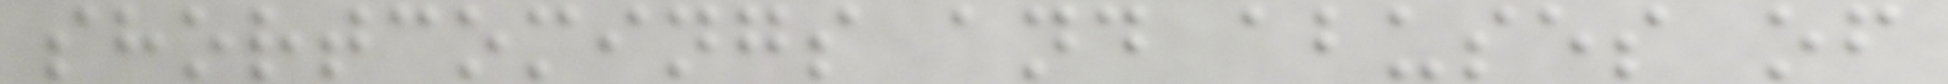shortcomings and abuses of
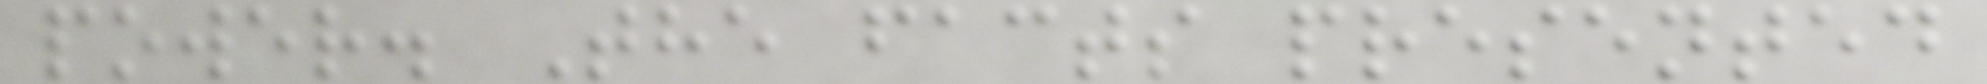power. The facts presented
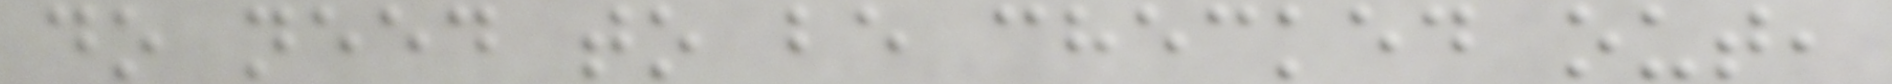do need to be checked out,
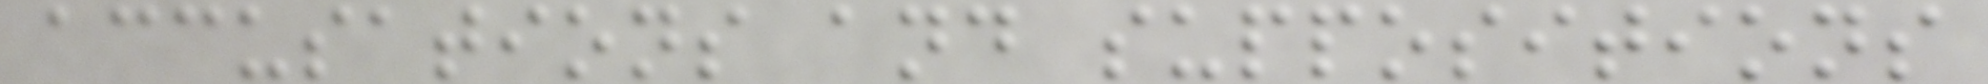accusations and suppositions
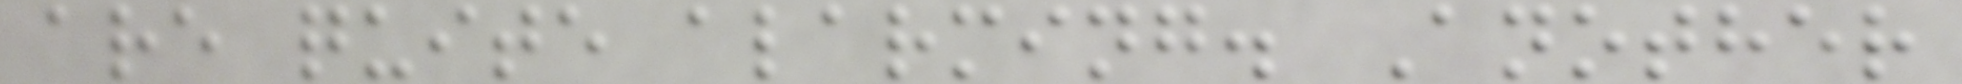are quite alarming. Another
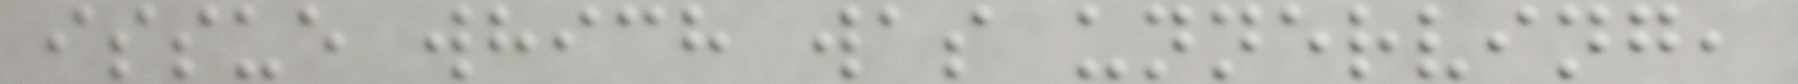issue which was unnerving,
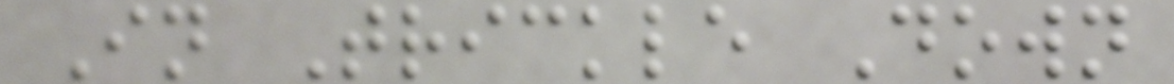In Trickle Down
